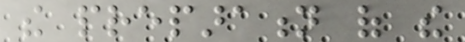the preparation of the
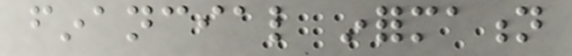financial information
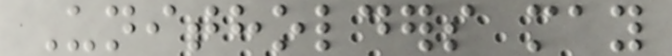Unitholders may
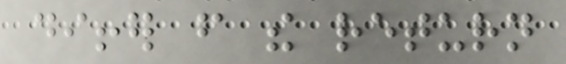differ from the return
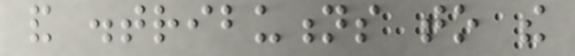and distributions to the
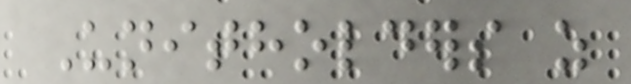Unitholders as
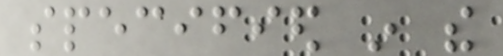specified in the
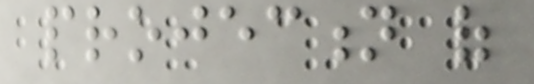projection of
